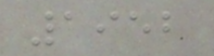1952
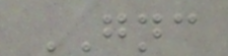GNC
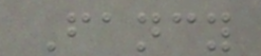Fancy
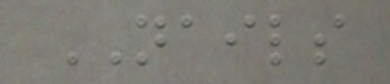NAILS
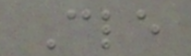Cle
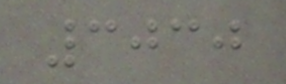3030
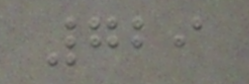729
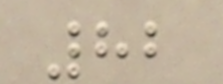82
